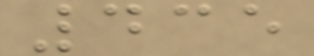435
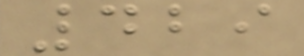429
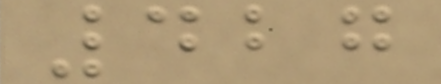427
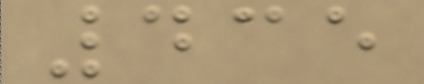435
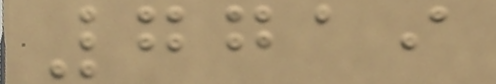7719
